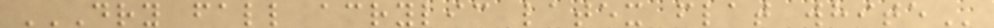DRY FALL ACRYLIC LATEX FLAT WHITE
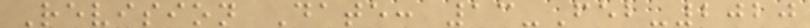Revision Date: 13-Feb-2020
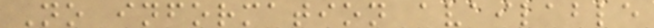No information available
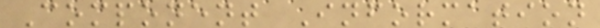Component Information
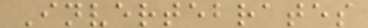Invertebrates
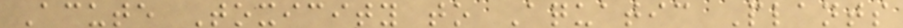Acute Toxicity to Aquatic Plants
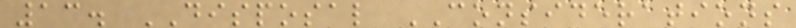13. DISPOSAL CONSIDERATIONS
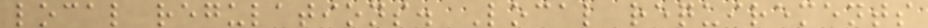local regulations. Local requirements
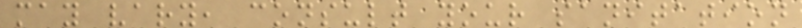may vary, consult your sanitation
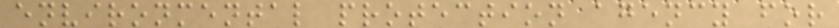environmental protection agency for
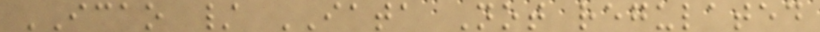ICAO / IATA Not regulated
